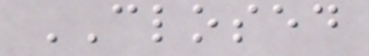CLOSED
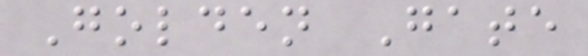Golden Gate
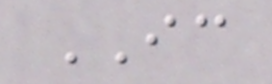IC
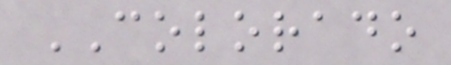COLORADO
